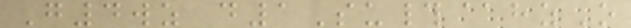G4wz d1Su#@hzO
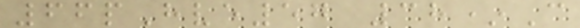66pHve57 38*C
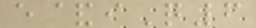e&iQ6
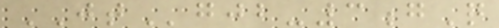JTgjb-3gQ
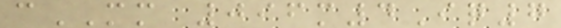cMM 096m4Iq7
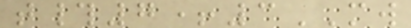t#7+3MW
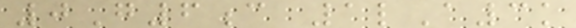0G6c 1lA3k
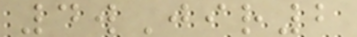4wJir2
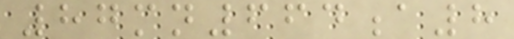87mn664a8
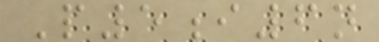P5i6n
